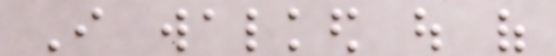I walked out of
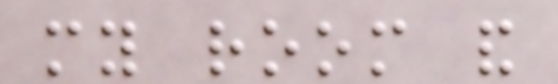my room and
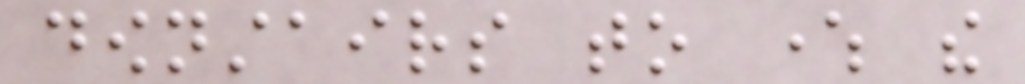downstairs to where the
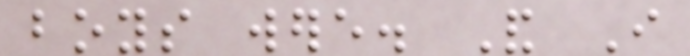boys were. And I
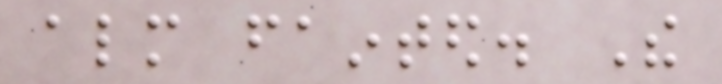almost fainted. The
